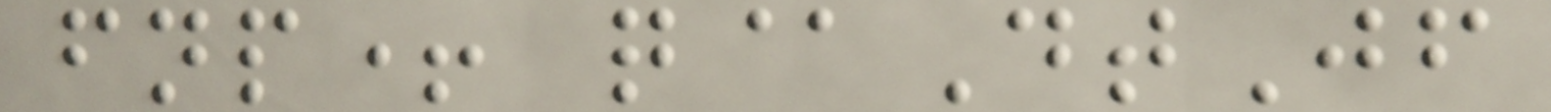fnp+ q@DtJf
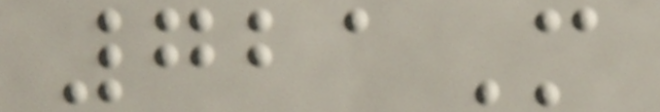721M
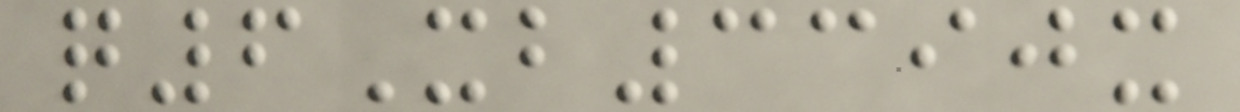q6Xb3390x
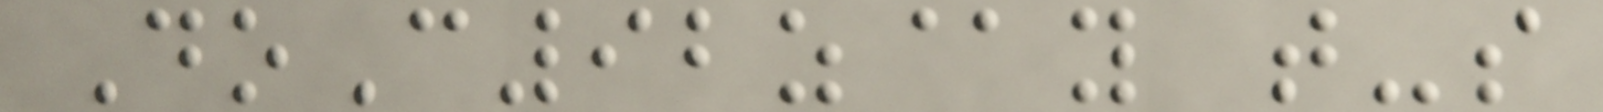DoC92z@y t-s
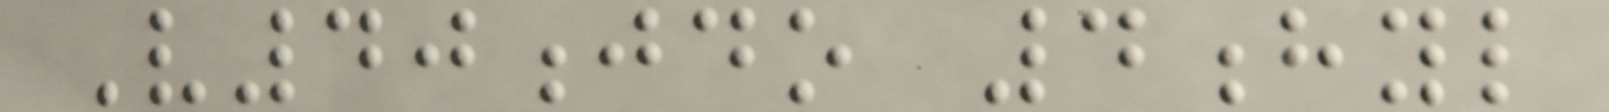V40jdo 4hyl
